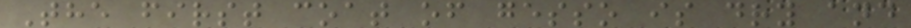The first coat of gesso is dry and
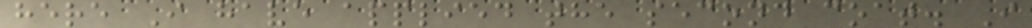here I have applied the second coat. I
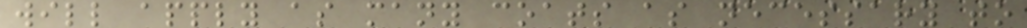will apply as many coats as necessary to
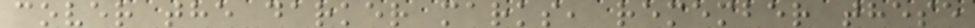cover the darker marks, remember these
